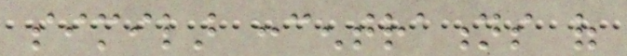similar concentrations of
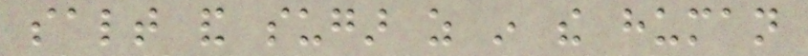salt and sugar as in the human
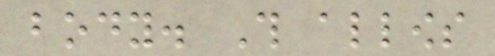body. This allows
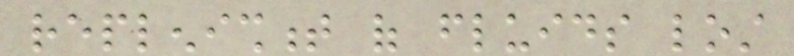replenishment of fluids lost
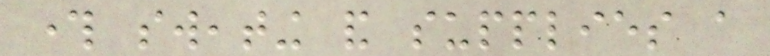through sweating and supplies a
